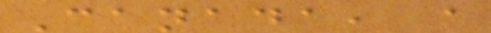Canada, a
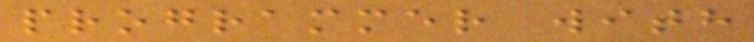programmer with
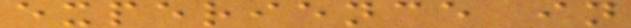experience in
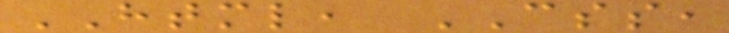HTML, CSS,
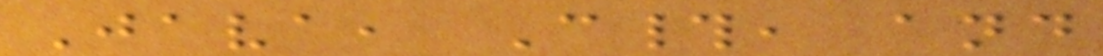Java, C#, and
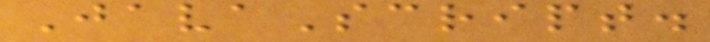JavaScript.
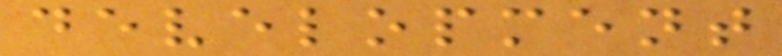development
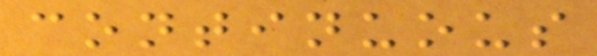continuous
